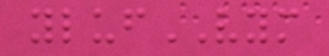ylufVYM
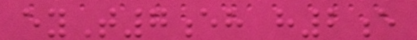eyT7eh h2e
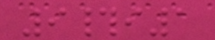9#i1
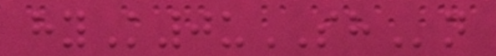hyK0uSHn
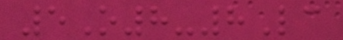5O8-8Lc
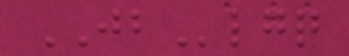JBlgq
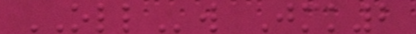OLLw Jmk2
